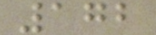172
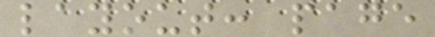layout: page
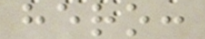hero:
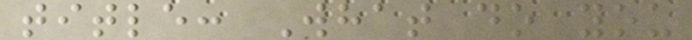title: What do you
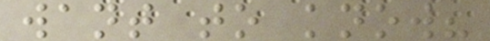want to know?
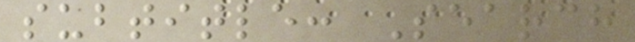subtitle: Search
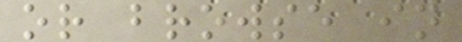or browse in
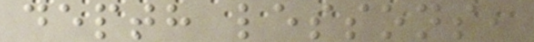depth lessons,
